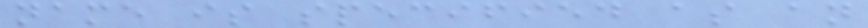name is specified as an
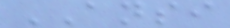ANSI
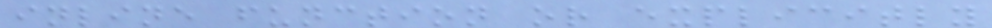inline function or explicitly
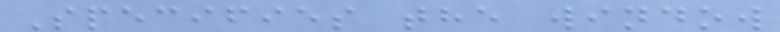Specifies the window
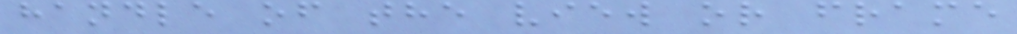handle of the view or frame
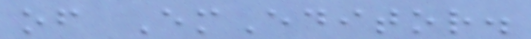of EmEditor.
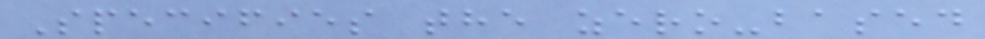Specifies the zero-based
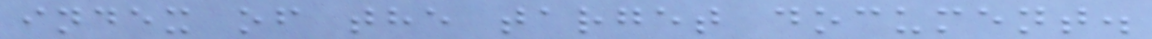index of the target document.
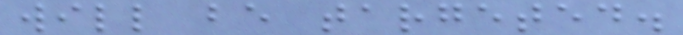will be targeted.
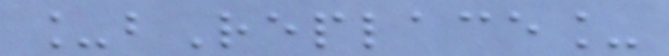_bReplace_
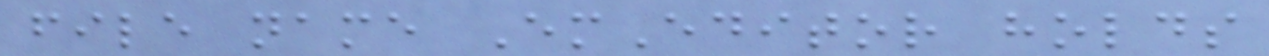file name EmEditor holds
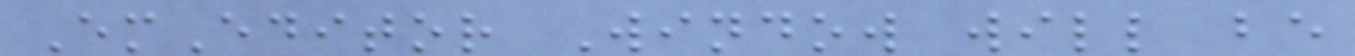EmEditor Window will be
